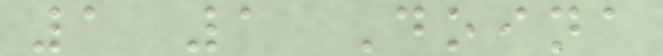1 1 Doina
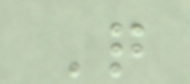Q
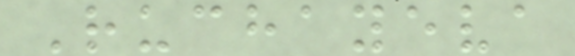Ruchayeva
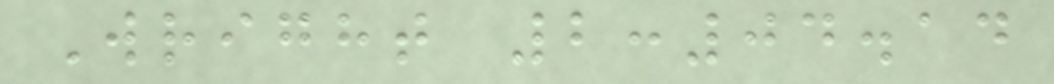Wright 2:04.14
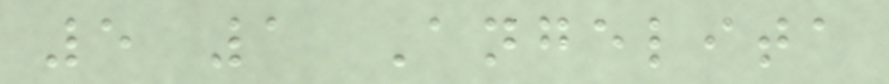5 1 Angelita
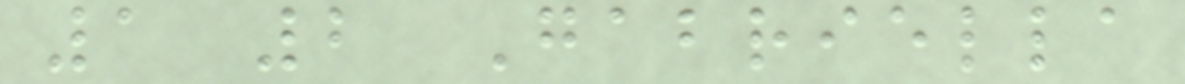1 2 Gabriella
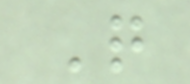Q
